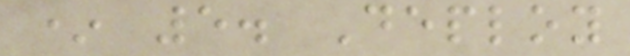* 5. Deploy
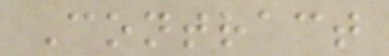Contract
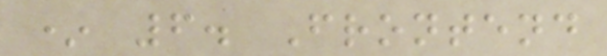* 6. Frontend
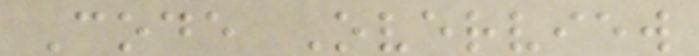Code Overview
